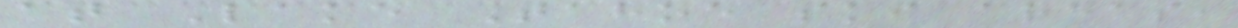at Lake Tahoe ski areas,
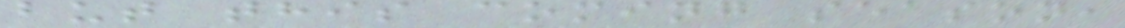but this coming season,
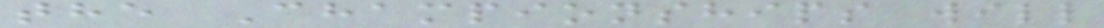the Championships will
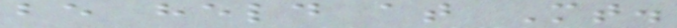be held at Mt.
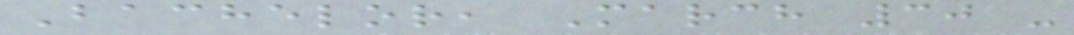Bachelor, March 30 -
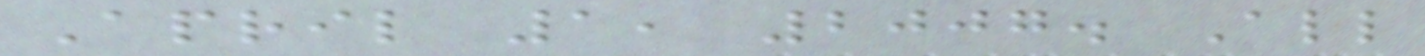April 1, 2007. All
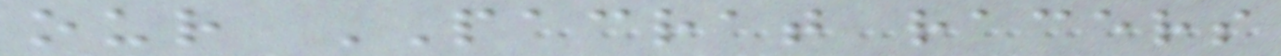our PACRAT racers
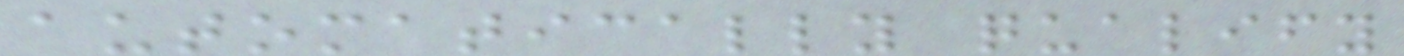automatically qualify
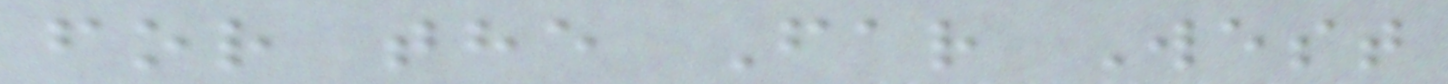for the Far West
